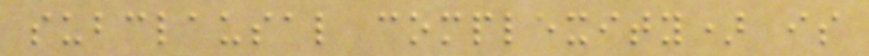subclausal complexity) is
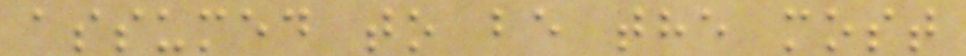assumed to be the most
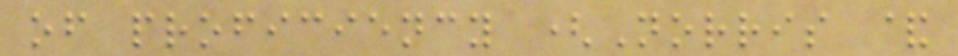of proficiency (Norris &
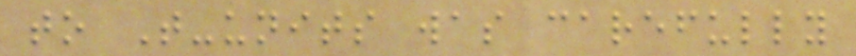to T-units was carefully
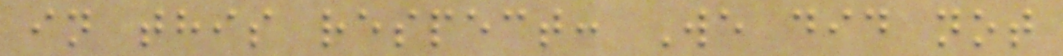in this respect: We did not
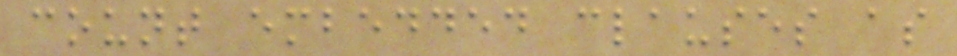count embedded clauses as
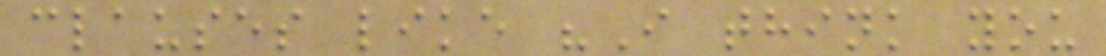clauses like "I think you
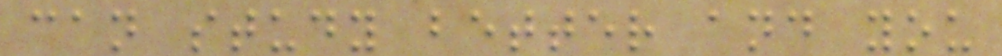can study better and you
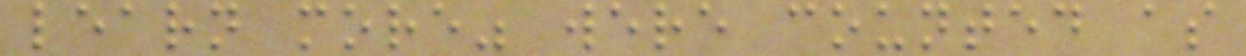learn more" were counted as
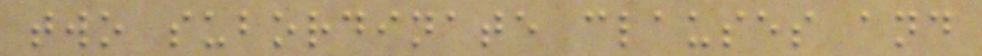two subordinate clauses and
